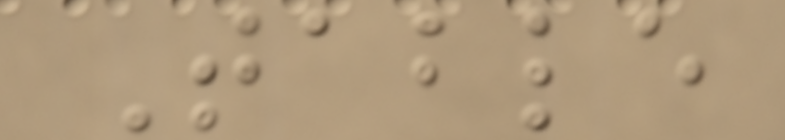Table
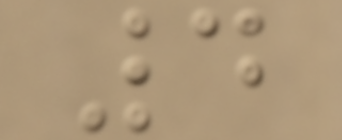4
